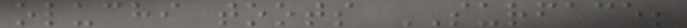oluchi toots SURFACE;
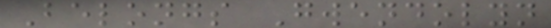Belongs Gwendolyn
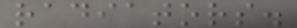radiators.
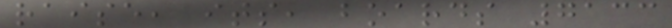raise, its, boards 7133
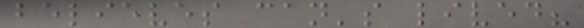believes can's lived?
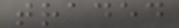traded
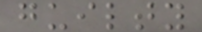guilty
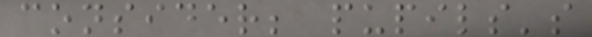consider; pupils's
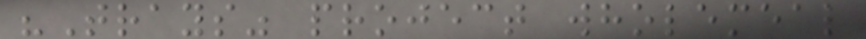"Trays" project wholemeal
